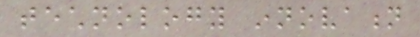technology innovation
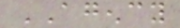AGENCY
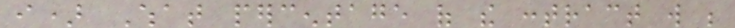i) What percentage of the contract will be
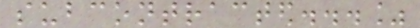subcontracted...%
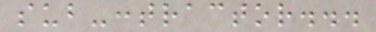sub-contractor...
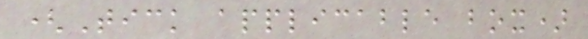(Tick applicable box)
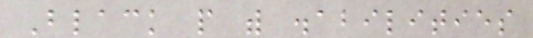Black people with disabilities
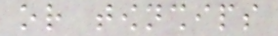or townships
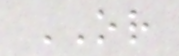OR
